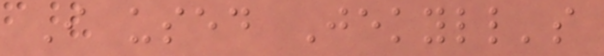I used Jekyll's
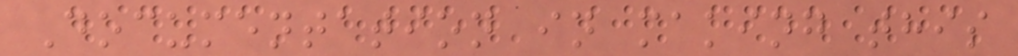Documentation in making this
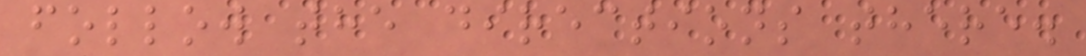follow the directions there.
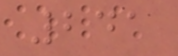241
